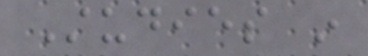Studies in
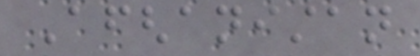Afghanistan
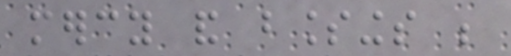mercy and blessings be
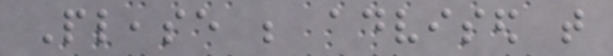Please be advised that
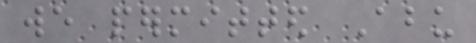we permitted Abu
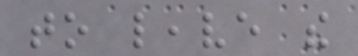to leave the
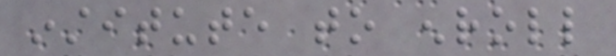institute to enroll
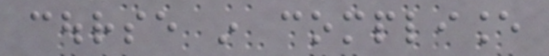course in compliance
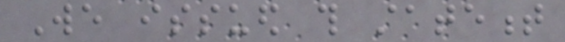We issued this statement
